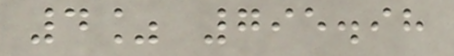4% 795.98
